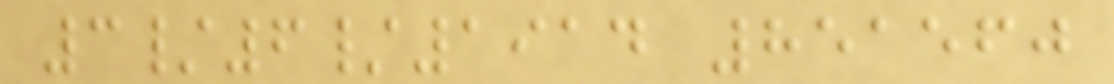3/6/1914 851560
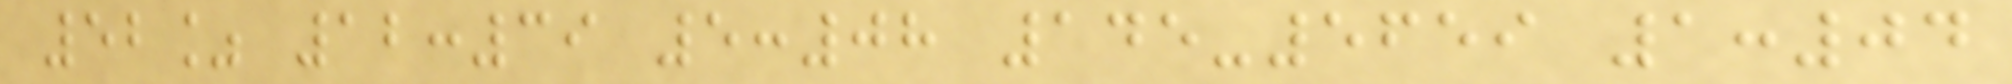52% 12:39 5:08 145-5659 1:04
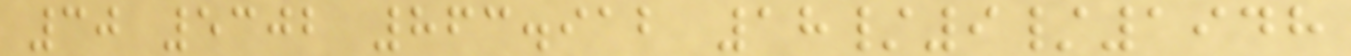30 5302 863.912 18/9/1948
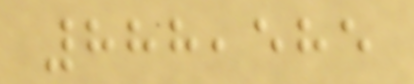888,585
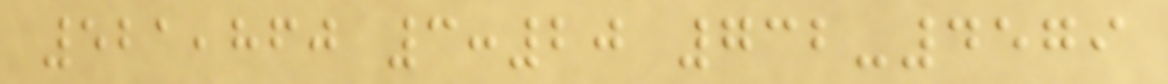521,860 3:20 732-4579
